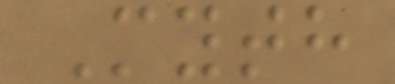Myth
